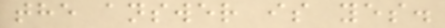the answer is yes.
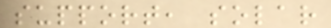support, solar
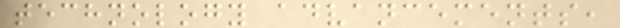technology advancements,
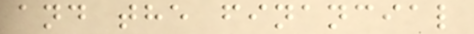and the financial
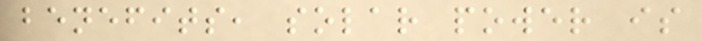benefits, solar power is
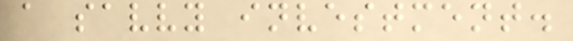a savvy investment.
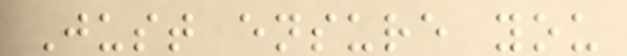Just ensure you
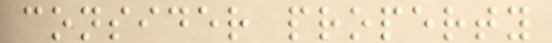consider property
